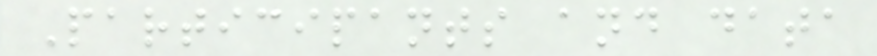Participants and data
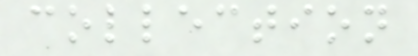collection
